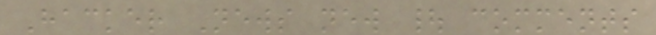Hacker News new | comments
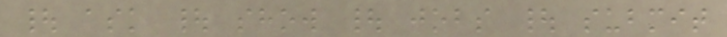| ask | show | jobs | submit
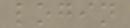login
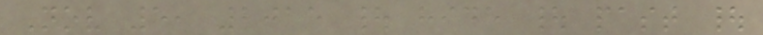Nov 5, 2015 | hide | past |
